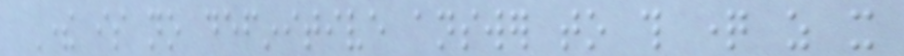There is no definitive answer to this question as it
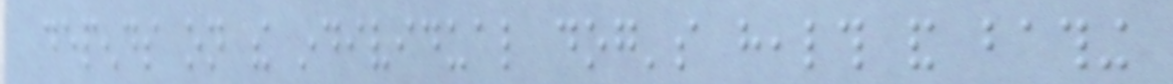depends on the individual dog's health and bathing
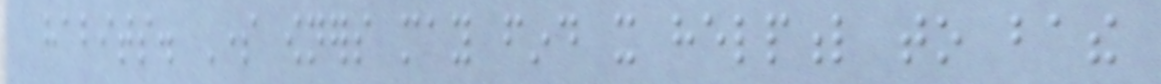habits. Some owners may find it helpful to bathe
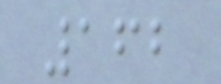162
